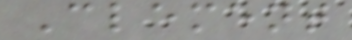Clement
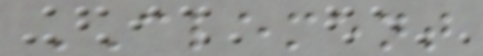CLEMENT
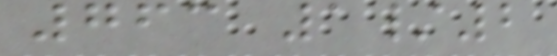763 1/2
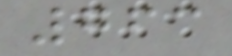763
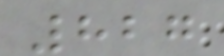827
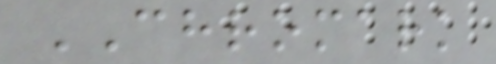CHROMARK
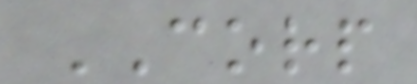CORP
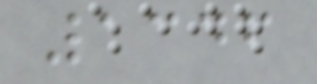1346
